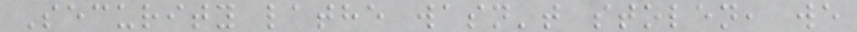Security lathe wasn't stolen, we
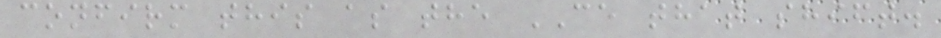confirm this as the CE that shift.
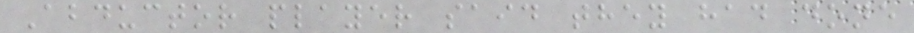Abductor player said they had done
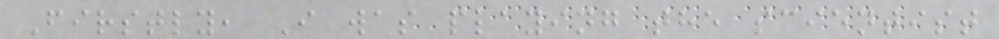Firstly, I was playing the scientist
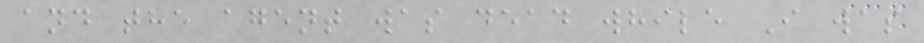and the agent was dead while I was
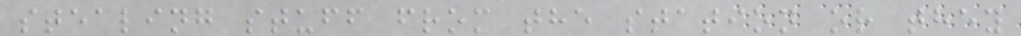stealing stuff from the station or they
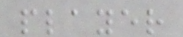player
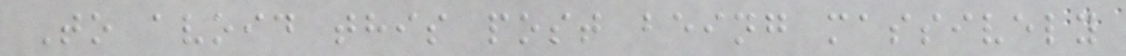To avoid this post being massively
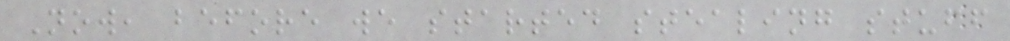Now, before we started stealing stuff
